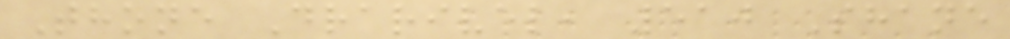Thone Drarivel, 510 Shane
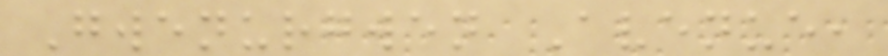Gwenurgwen Avenue,
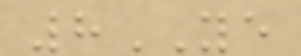8YE
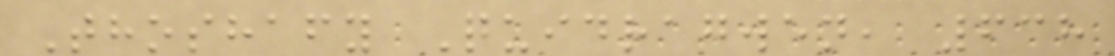Thoshafy Quidragwen, 638
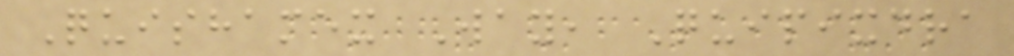Quishamex Way, Quipixdra
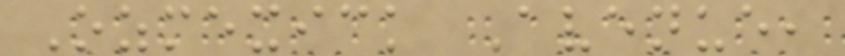Ozmexick Avenue,
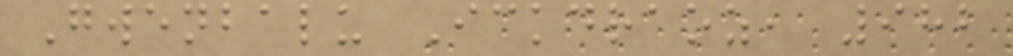Gwenbalu Ickdraoz, 982
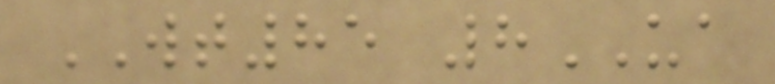WT85 8UA
